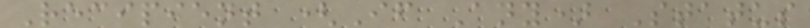Recipient (If Any) Status
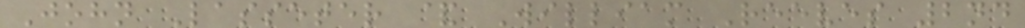John Lasseter & William Reeves 2nd
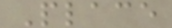Place
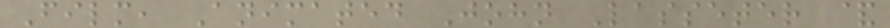Film, Animated John Lasseter &
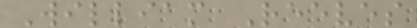William Reeves
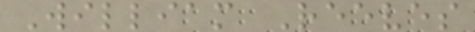William Reeves
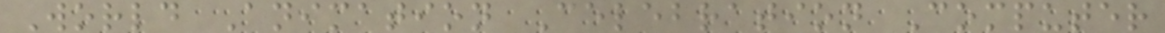World Animation Celebration Computer
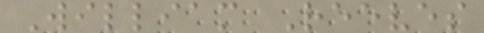William Reeves
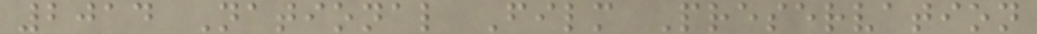2014 National Film Preservation
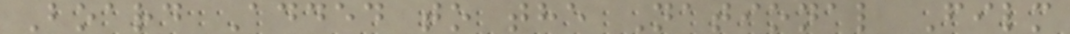Board Added to the National Film
